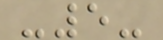-5-
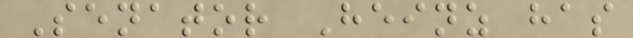Senator Heinz has
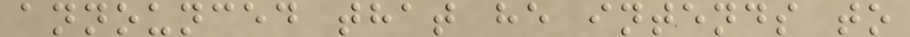announced that he intends to
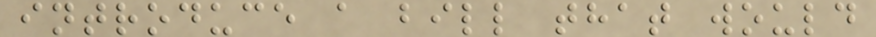introduce a bill that would
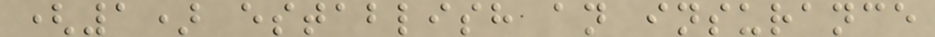(1) establish an insurance
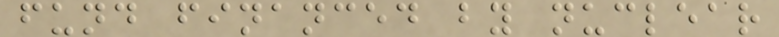fund financed by nuclear
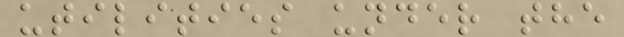utilities under the
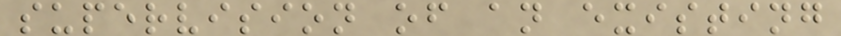supervision of an existing
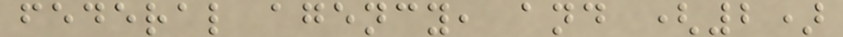federal agency, and (2)
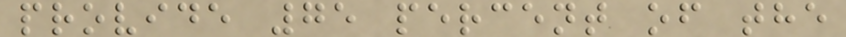provide 75 percent of the
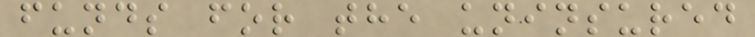funds for the uninsured
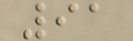91
